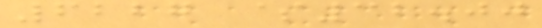6227 $32.00
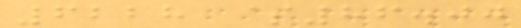6228 $86.00
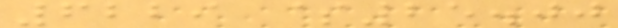6229 $25.00
